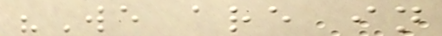"We are in
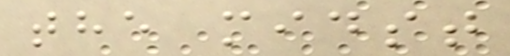the midst
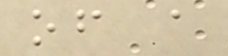of a
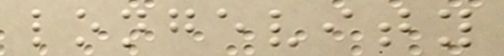longevity
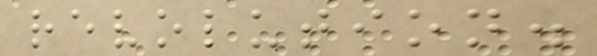revolution.
